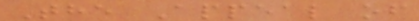The Appeal of
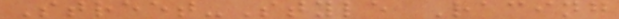Street-Style Racing
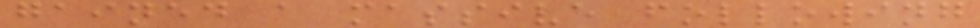gained a massive following
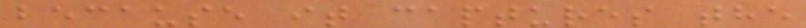because it captures the
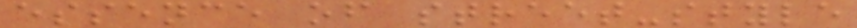essence of street-style
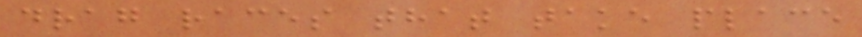drag races that take place
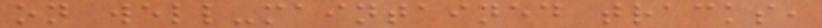on well-maintained tracks,
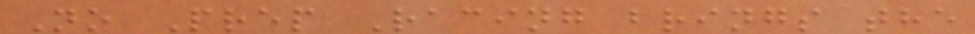No Prep Racing brings the
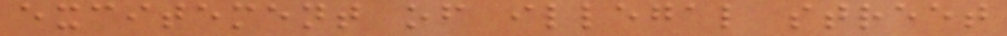excitement of illegal street
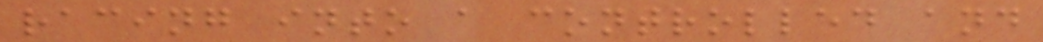racing into a controlled and
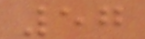57
